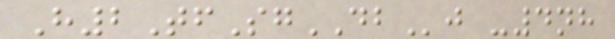H2TfSgDBj -4nh
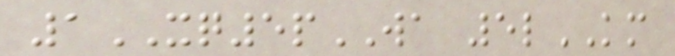1XQ5pWA 5lKM
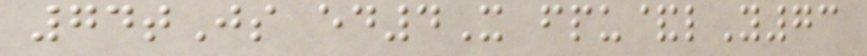74tJs ed4X fpu&lY73
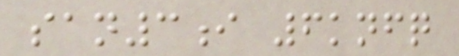san3i 6knfq
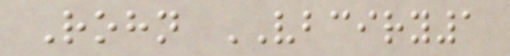Rohn VBCIRY1
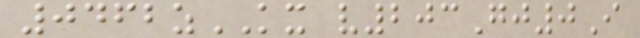0462zKX v203Gj0I
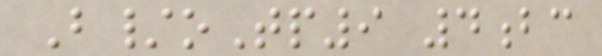B/oTp9 4bc
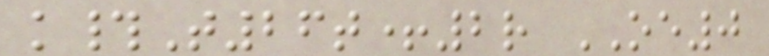k#T26t+2r OE0
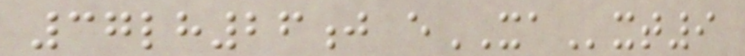37lh26j eXAxt9
